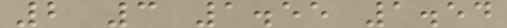2 3 1.55 1.54
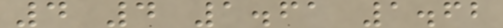4 4 1.61 1.62
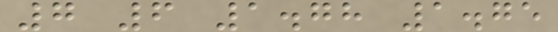7 6 1.78 1.75
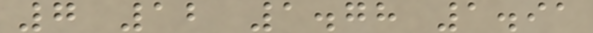7 12 1.78 1.91
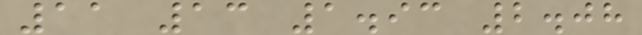11 13 1.93 2.08
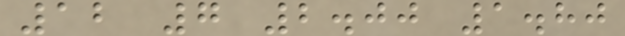12 7 2.00 1.80
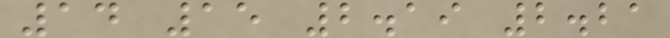14 15 2.19 2.21
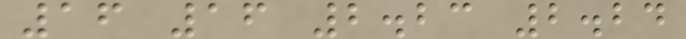16 16 2.23 2.24
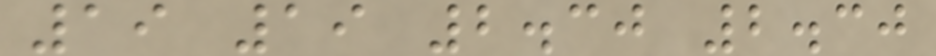19 19 2.30 2.30
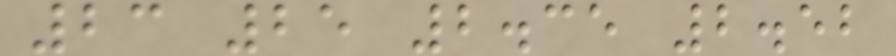23 25 2.35 2.52
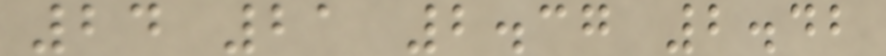24 21 2.37 2.42
